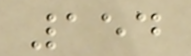154
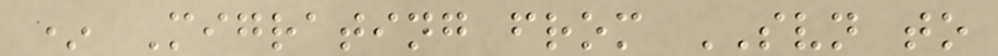* Migrating from SVN to
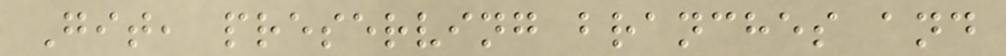Git, preserving branches and
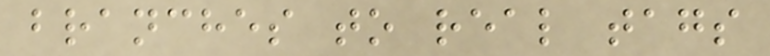branches to real tags
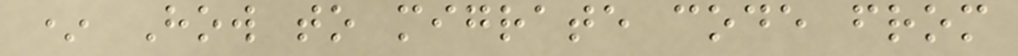* How to migrate code from
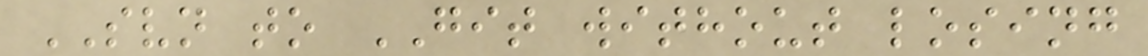SVN to GIT without losing
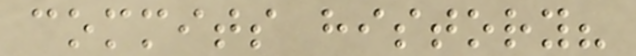commits history?
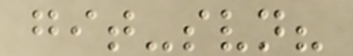git-svn?
